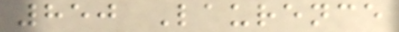850 Laurence
